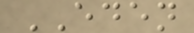EDEN
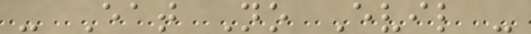- Eat No Evil -
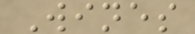Wines
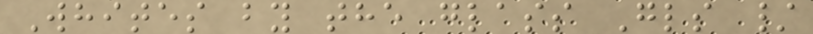Whites by the glass Gls /
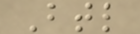Btl
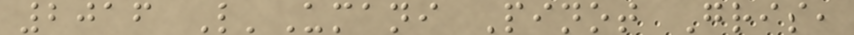2016 L'Umani Pinot Gris,
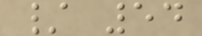/ 54
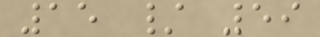15 / 59
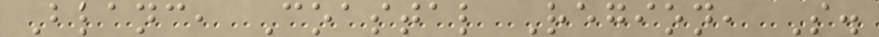Blanc, Coastal Region, S.
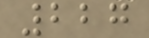227
